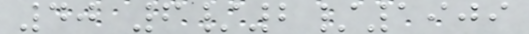40 6/2/1909
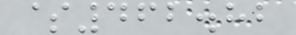$462.82
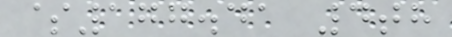$177.41 4th
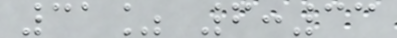31% 6:33
